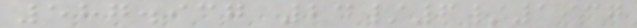587.937 24/6/1937
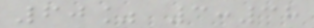60% 3:38
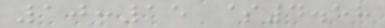10:15 $4.58
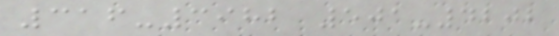316-3982 501-4202
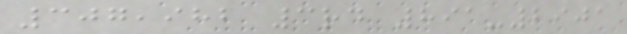307,982 3rd 891-2901
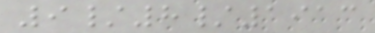9/8/1913
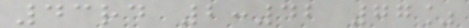43rd 2:42 77%
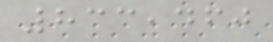833,460
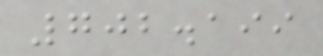702.199
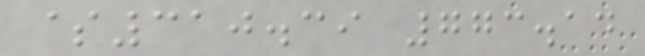$310.39 773.14
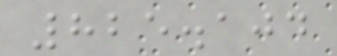825.104
